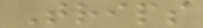Trips
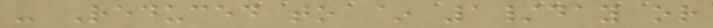- Reduced to ~ 1/day or
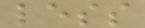less
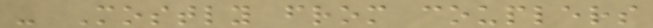- Mostly from couplers
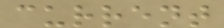current
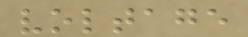voltage
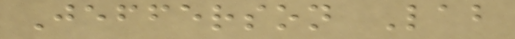Jefferson Lab
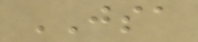JSA
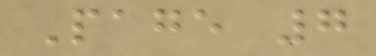Page 7
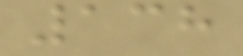138
